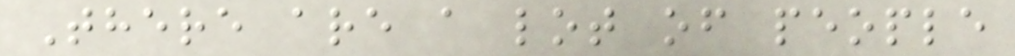There are a lot of people
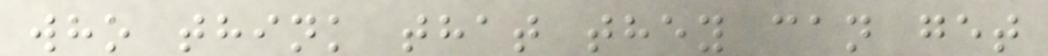who think that they can get
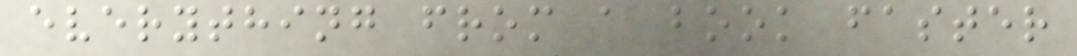everything from a book faster
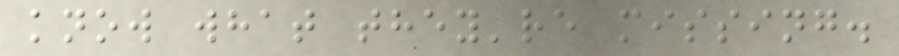know what they're missing.
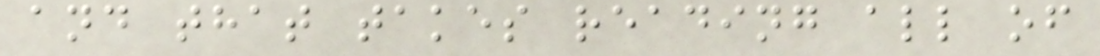and that takes reading all of
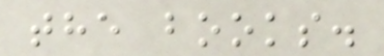the books.
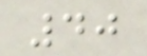40
